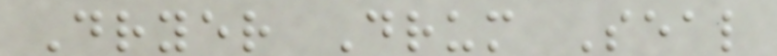Dryer Drum Seal
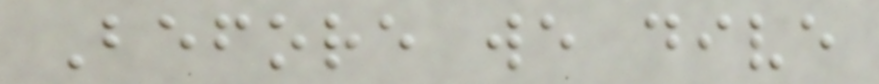Before we dive
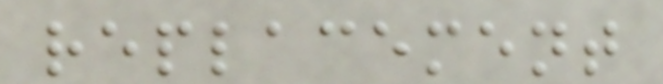replacement
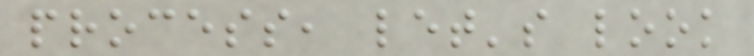process, let's look
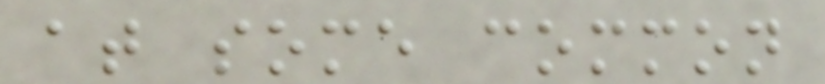at some common
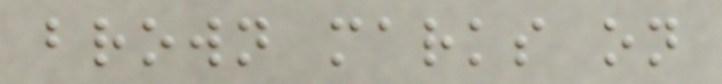brown marks on
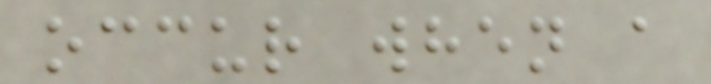occur when a
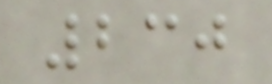230
